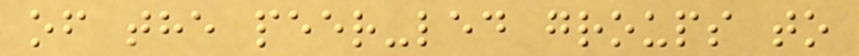of the peer-led groups to
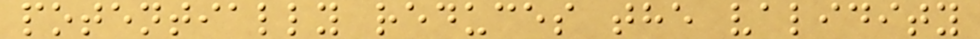potentially reduces the validity
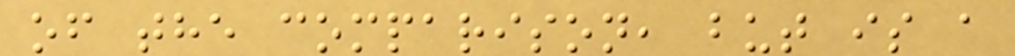of the comparison, but is a
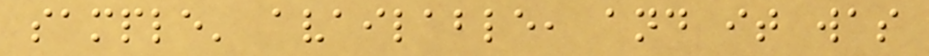sample' available, and it was
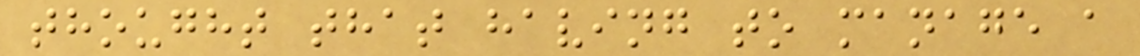thought that having to manage a
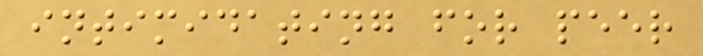intimidating for peer
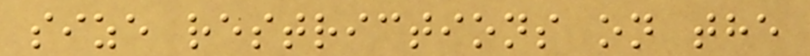size restrictions on the
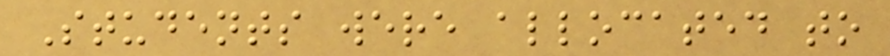Students were allocated to
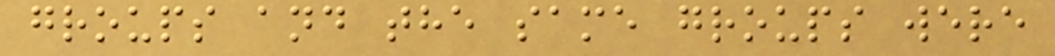groups and the same groups were
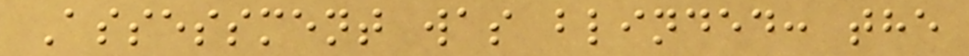Assessment was blinded: the
